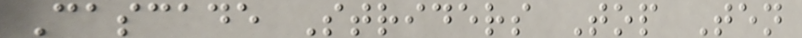Cascade Striders Top Ten
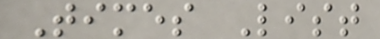Times List
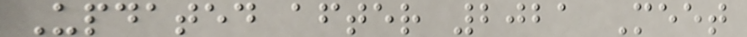Updated after 2021 Meet
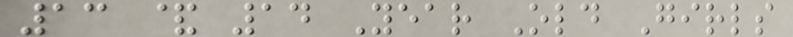13 & 14 Year Old Girls
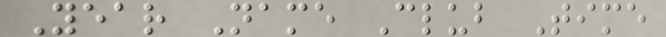Year Name Club Time
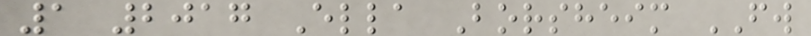1 2017 Ella Borsheim FW
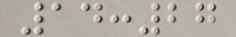14:27
